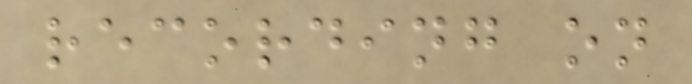recording on
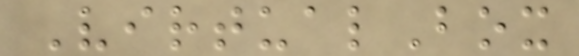VirtualBox
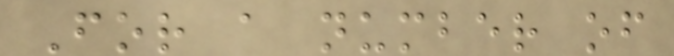For a number of
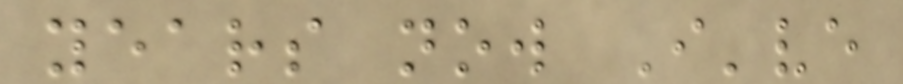years now I've
